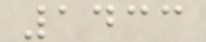1433
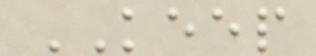KEEP
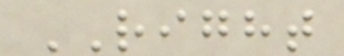RIGHT
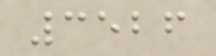3526
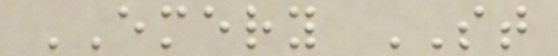EMERY ST
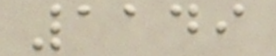1149
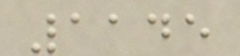1145
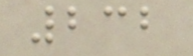232
